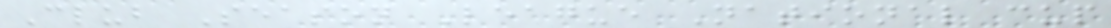Club Season League National cup
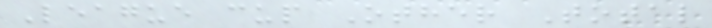League cup Other Total
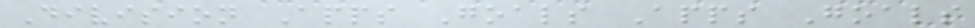Division Apps Goals Apps Goals
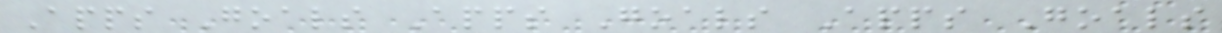Apps Goals Apps Goals Apps Goals
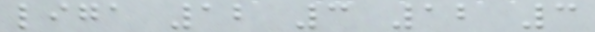liga 12 3 12 3
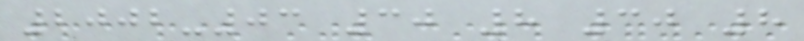2002-03 30 8 30 8
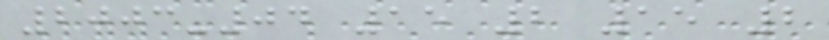2003-04 15 2 15 2
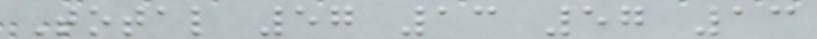Total 57 13 57 13
